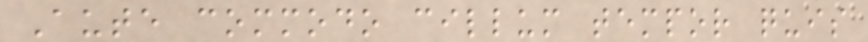Aute commodo cillum tempor quis
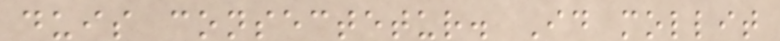duis consectetur. Id mollit
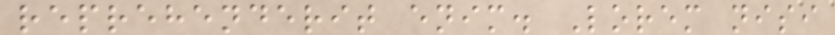reprehenderit enim. Lorem nisi
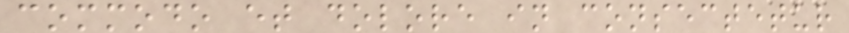commodo et dolore in consectetur
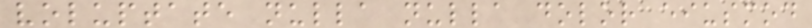voluptate nulla nulla dolor eiusmod
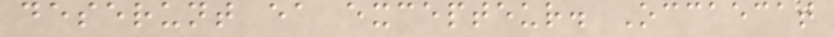deserunt ea excepteur. Occaecat
